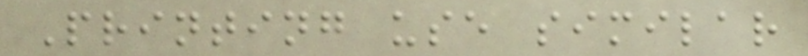Printing use similar
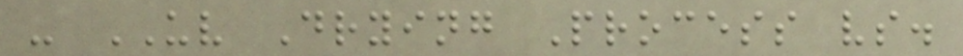- UV Drying Process vs.
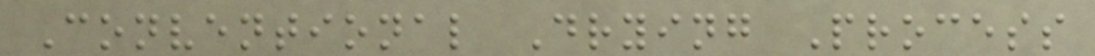Conventional Drying Process
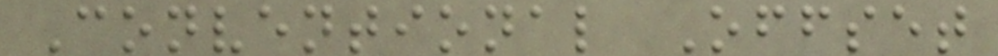Conventional Offset
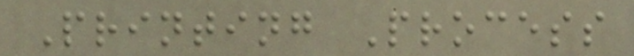Printing Process
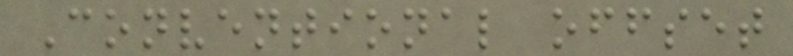Conventional offset
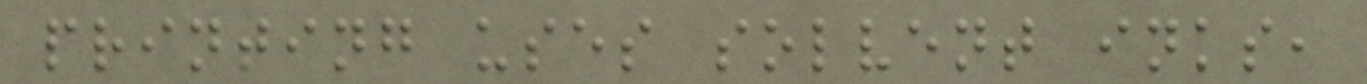printing uses solvent inks,
